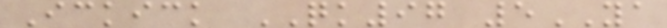Ickick QK97 5YA
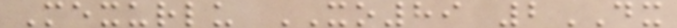Mexurlu XO89 2DX
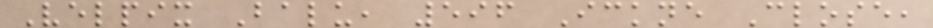Velpix Balu, 596 Ickne Close,
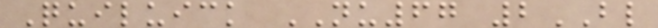Quiluick NU67 2BL
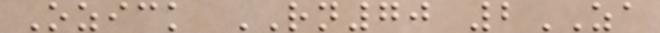Ozick RN70 2ZA
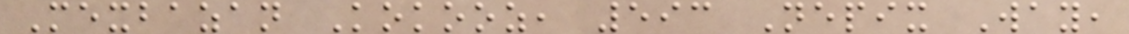Mexbazan Kokooz, 593 Nepix Way,
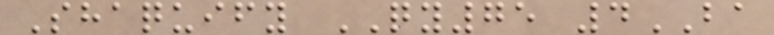Shaquify QY75 4BA
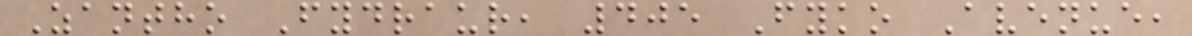Zantho Fydraur, 405 Fyko Avenue,
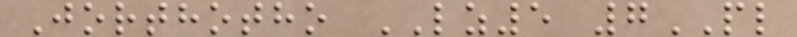Jorthotho LZ5 7PL
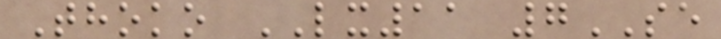Thoko LX11 7SE
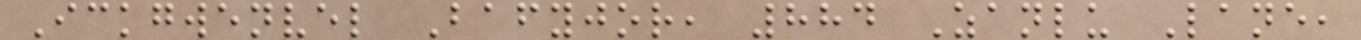Ickgwenvel Bafyjor, 884 Zanlu Lane,
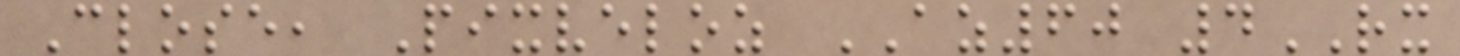Close, Pixveloz AZ60 4RX
